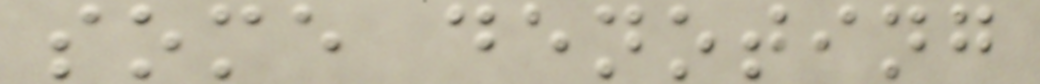some denoting
